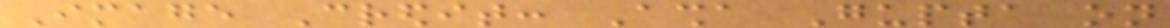Image Credit: Asha Gupta on
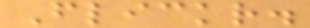Flickr.
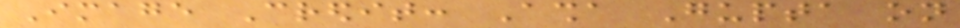Image Credit: Asha Gupta on
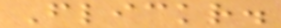Flickr.
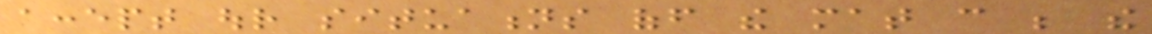accept our situations off the mat can be the
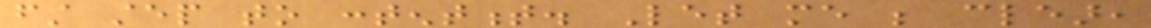first step to contentment. Let me be clear,
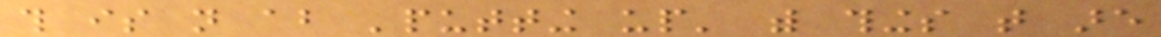this is not about 'putting up' with things that are
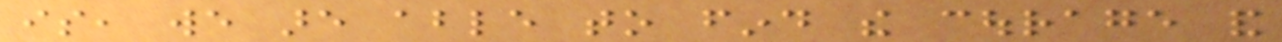is, we are able to find the courage and
